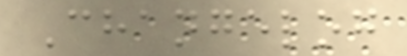Changelog
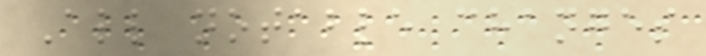All notable changes
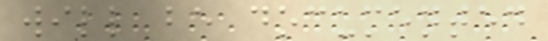will be documented
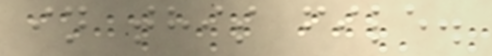in this file.
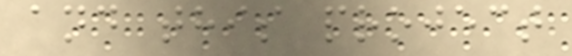and this project
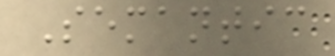Semantic
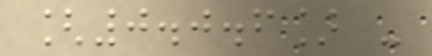[0.0.6] -
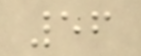56
